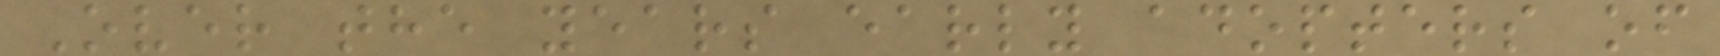Over the years early adopters of
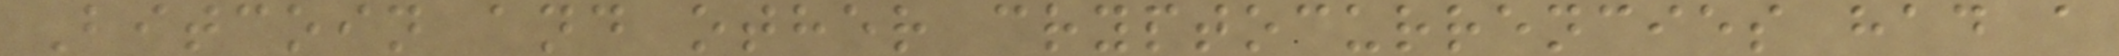Bitcoin and other cryptocurrencies had a
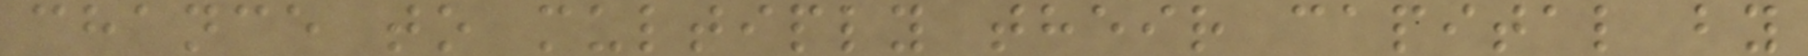chance to multiply their capital by
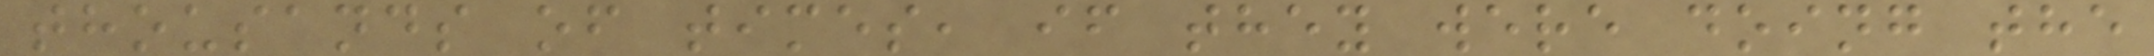thousands of times, if they were doing the
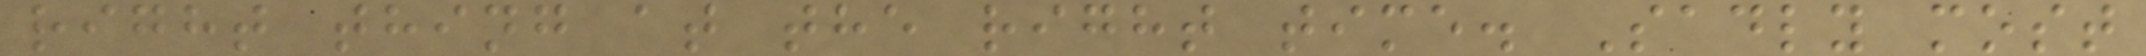right thing at the right time. Sadly most
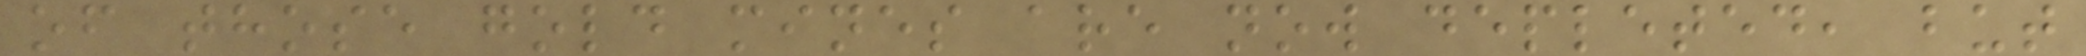of those gold mines are now depleted, but
